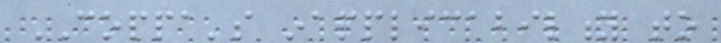COPPA's inapplicability to
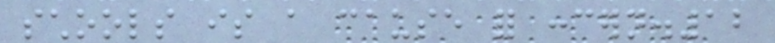schools is a cause for concern.12
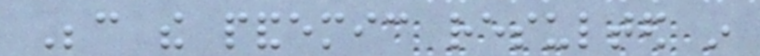Because the pandemic resulted in
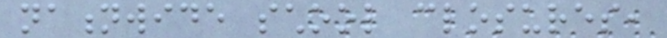nationwide school closures,
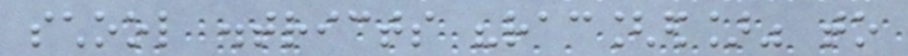school districts "rac[ed]" to
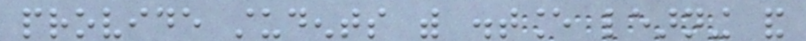provide students with distance learning and
